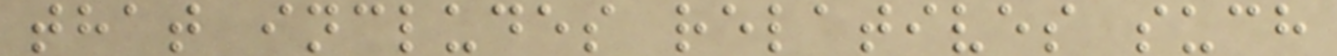that includes relatives such
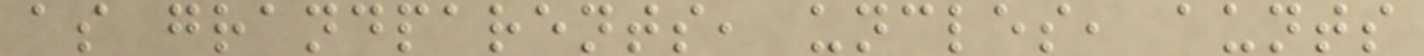as grandparents, uncles, aunts
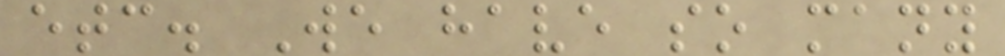etc. We have so many
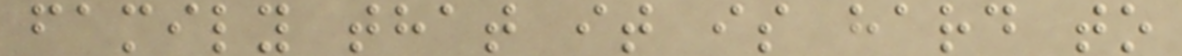family that it is hard to
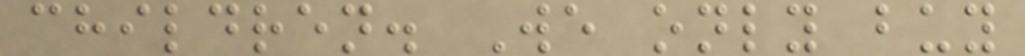children. We only buy
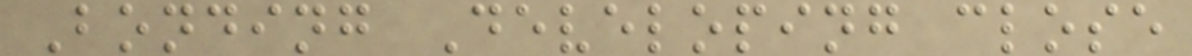Bonding Developing close
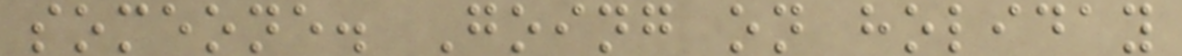someone. Going on holiday
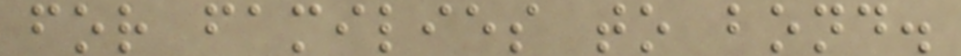for families to bond.
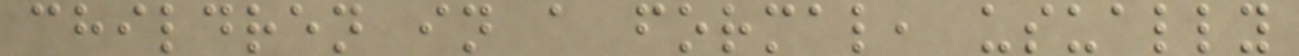children in a formal, usually
